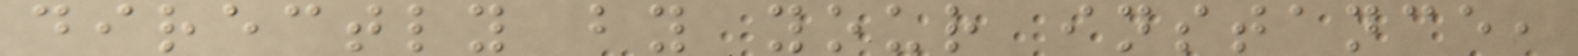directly by your instance,
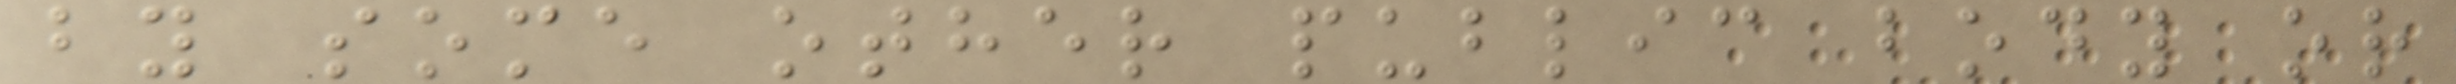by some other public body or
